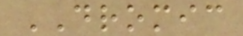DROMIC
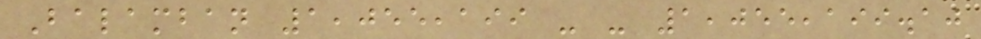Balamban 1,055,199 - - 1,055,199.10
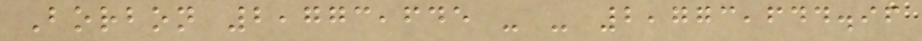Borbon 2,773,645 - - 2,773,644.96
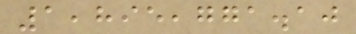1,895,771.10
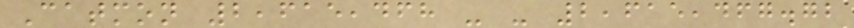Catmon 2,615,468 - - 2,615,467.72
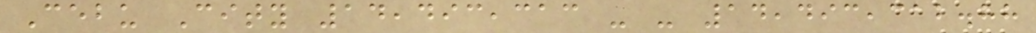Cebu City 14,493,313 - - 14,493,312.88
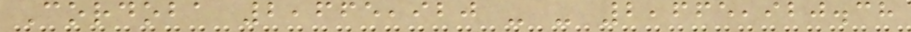Cordoba 2,665,920 - - 2,665,920.38
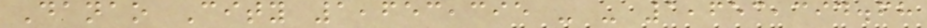Danao City 1,653,395 - - 1,653,394.68
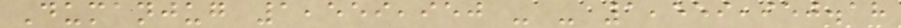Dumanjug 1,559,950 - - 1,559,950.18
